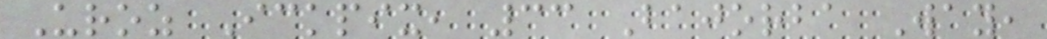Uroz Ickpix, 33 Bajorba Way,
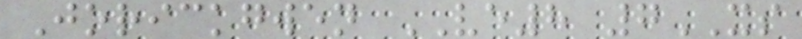Jorickgwen VE8 7XS
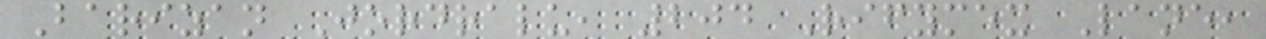Barizan Jordralu, 204 Rifymex Lane,
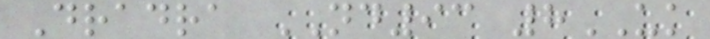Dradra ND93 8UK
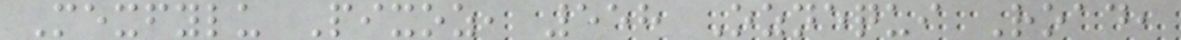Mexfylu Pixoz, 558 Oznequi Road,
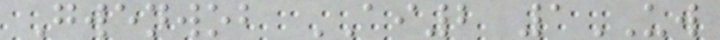Gwenwob AI2 1UW
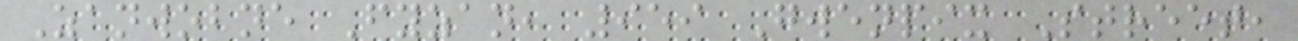Zanwobne Fyzan, 959 Gwenpix Street,
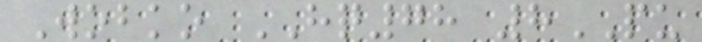Wobko HQ78 8PU
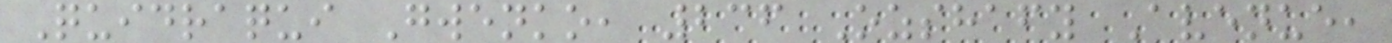Quidraqui Gwenko, 236 Ozshafy Avenue,
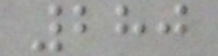280
